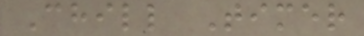Chill Timer
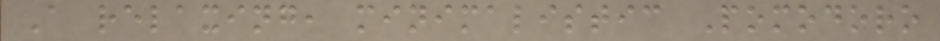A relaxing, minimalistic Pomodoro
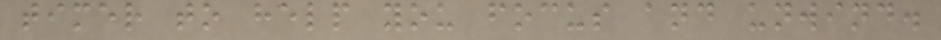timer to help you focus and unwind.
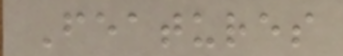Features
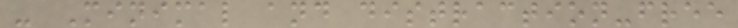- Minimal and distraction-free
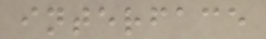interface
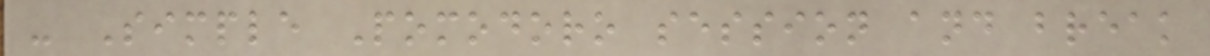- Simple Pomodoro session and break
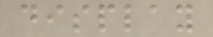display
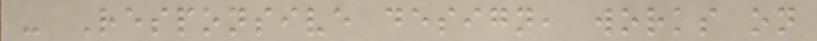- Responsive design, works on
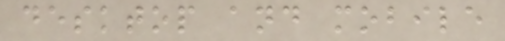desktop and mobile
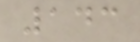143
